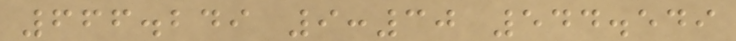666.249 9:30 544.549
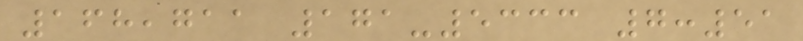168,711 171-5333 7:51
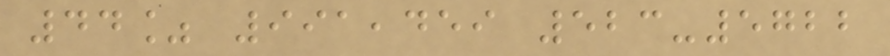44% 991,459 523-5722
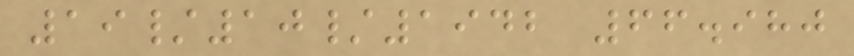19/10/1942 66.980
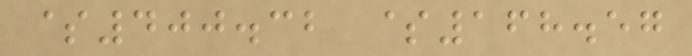$400.32 $168.57
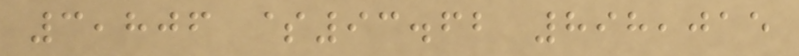3,806 $93.62 898,015
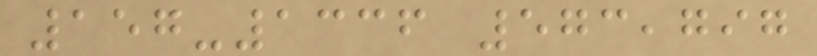157-1336 573,797
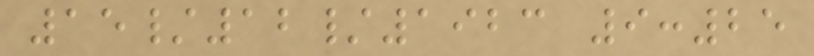15/12/1923 9:25
